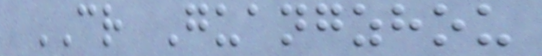CR Guangzhou
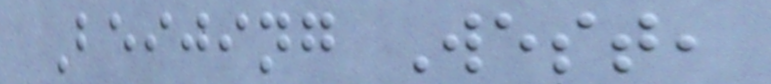Beijing West,
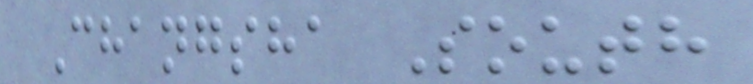Changsha South
